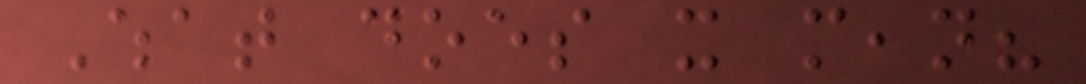What does it mean?
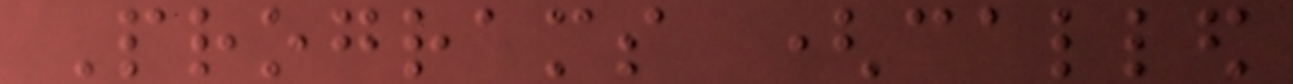Programs (called
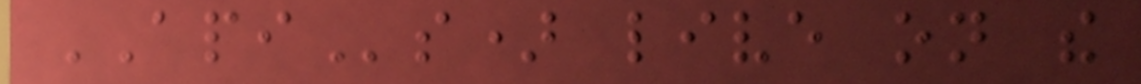APIs) live on the
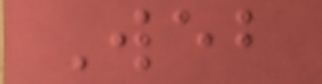Web
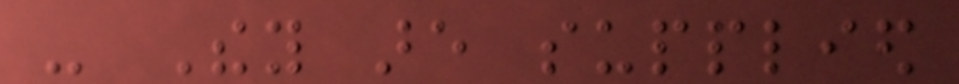- They are supplied
